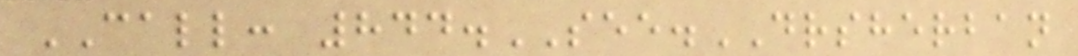CALL: 844.SEE.DRSHERBAN
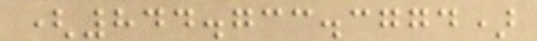(844.733.3774)
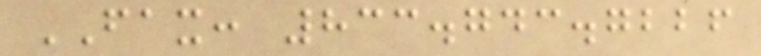FAX: 833.743.7226
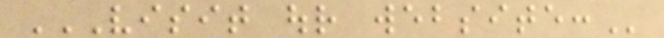VISIT OUR WEBSITE:
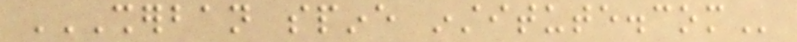SHERBAN SPINE INSTITUTE.COM
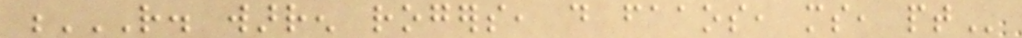R. WARREN ROGERS, DO FAAOS, MS, PT
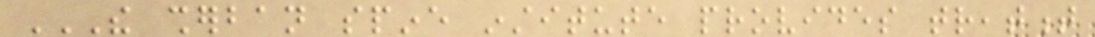THE SHERBAN SPINE INSTITUTE PROVIDES TREATMENT
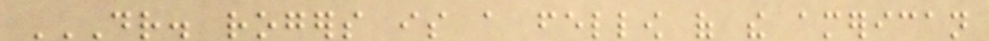DR. ROGERS IS A FELLOW OF THE AMERICAN
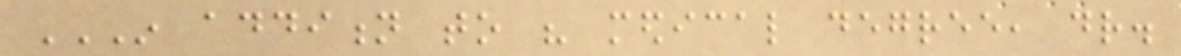IN ADDITION TO HIS MEDICAL DEGREE, DR.
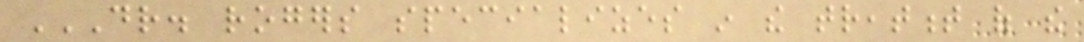DR. ROGERS SPECIALIZES IN THE TREATMENT OF THE
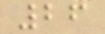26
